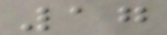17
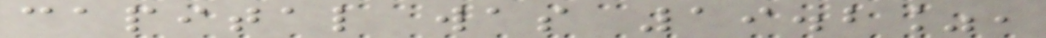capital was 19.2%,
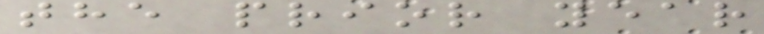the prior year
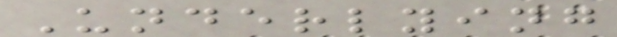Underlying
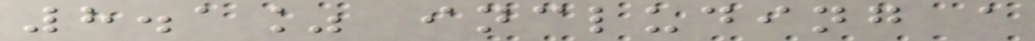8.1% including a
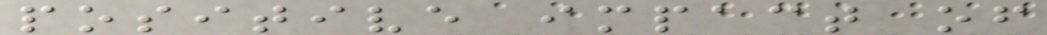positive impact of
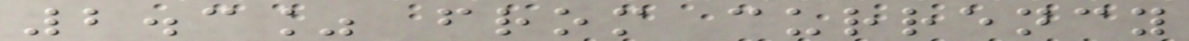2.3% from currency
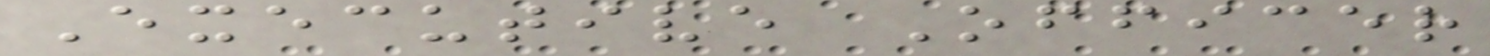Executive Officer
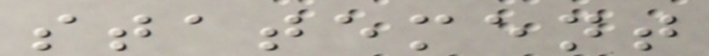statement
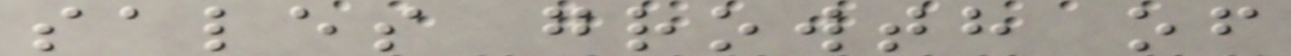sales growth of
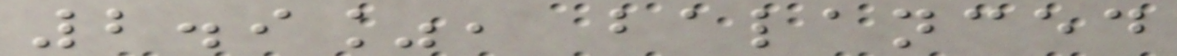2.9%, balanced
